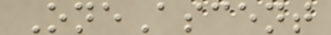OneAscent
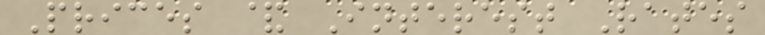Prices & Interest Rates
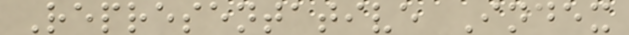Representative Index
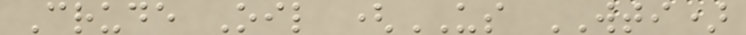Crude Oil (US WTI)
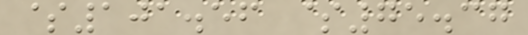$101.56 $75.37
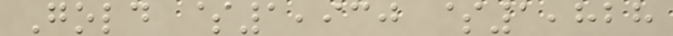Gold $1,930 $1,828
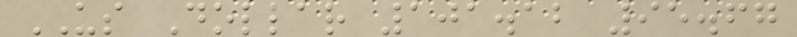US Dollar 101.12 95.67
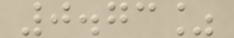0.73%
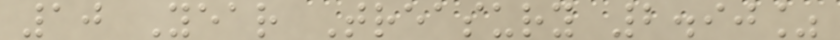10 Year Treasury 2.90%
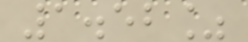1.52%
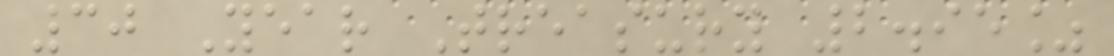30 Year Treasury 2.95%
